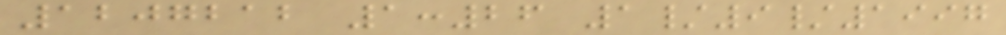1207212 1:26 1/9/1997
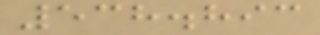538.893
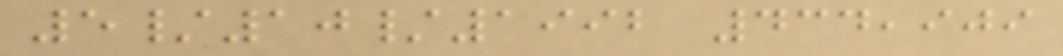5/10/1992 434,909
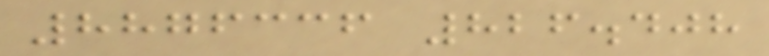8876336 826.408
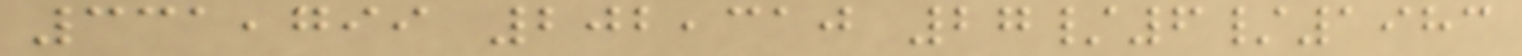331,799 202,310 27/6/1983
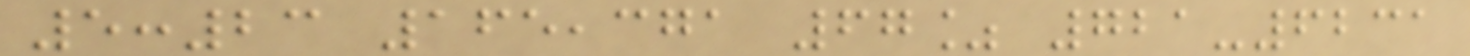5:23 165,371 67% 721-6231
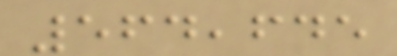564,645
